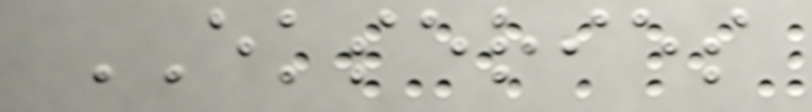EKSERIES
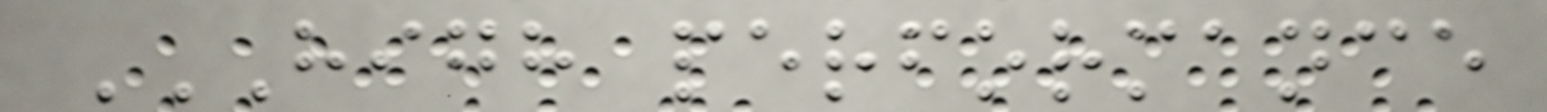HIGH PERFORMANCE
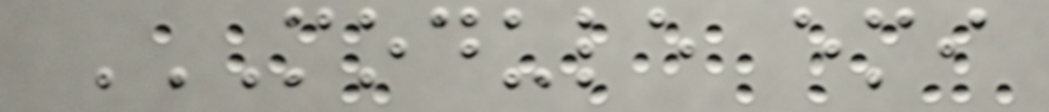MODULE EMI
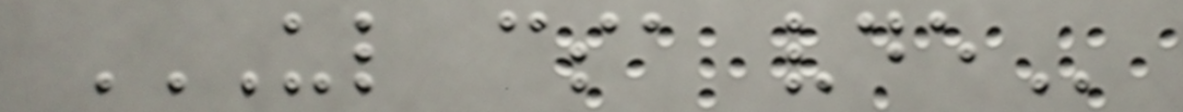UL CSA VDE
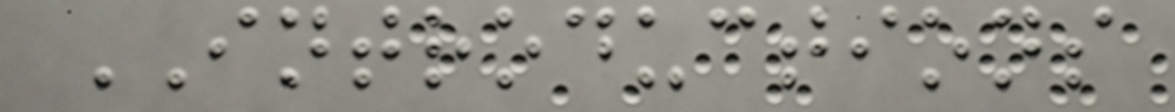INTRODUCTIONS
